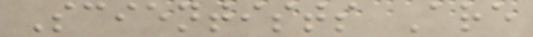Scientists Are
